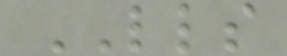LLS
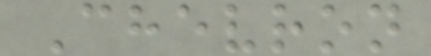Chevron
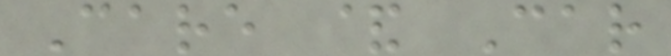Care & Car
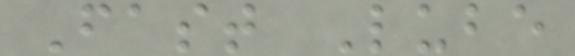Fast Lube
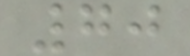70
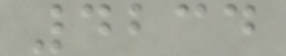4234
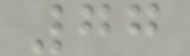77
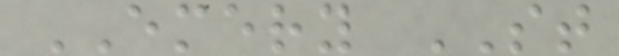EMERY ST
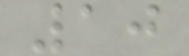10
